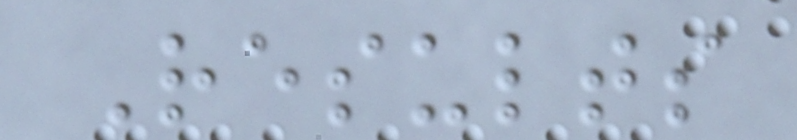Results
